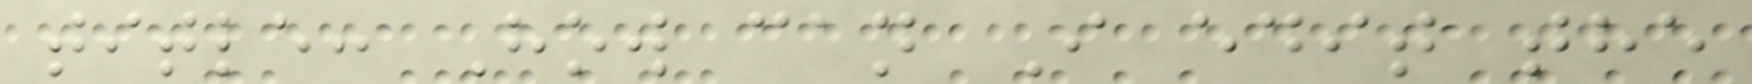title: How can I edit the
